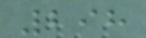298
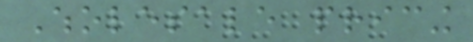Wholesale pricing
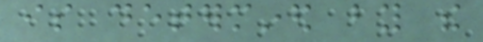is determined by the
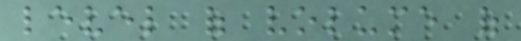level of volume of
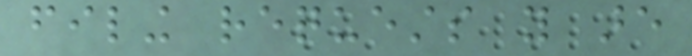filing requests you are
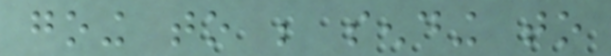going to be sending to
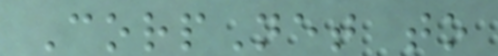CorpNet to
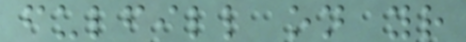fulfill on your
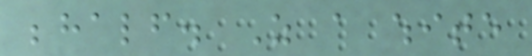behalf. As a white
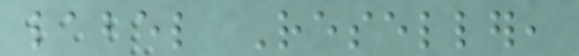label Reseller,
